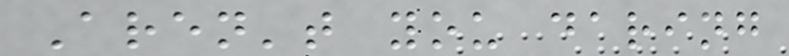Aren't you daring
